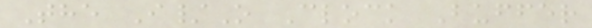The I/O Clock Buffer
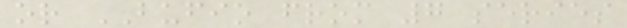or BUFIO from 7 series
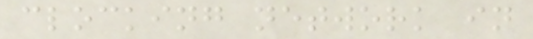clocking network in
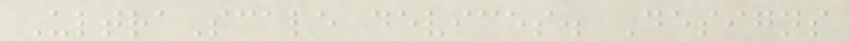UltraScale devices. Designs
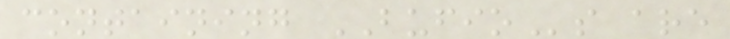containing BUFIOs are
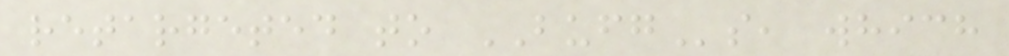retargeted to BUFGs, which
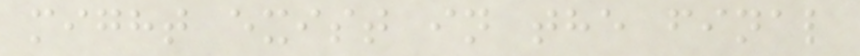might exist in the final
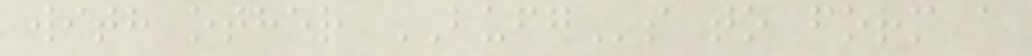with other BUFGs to form a
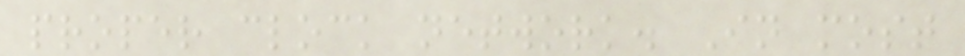proper clock network. In most
